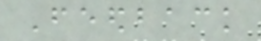Feedback
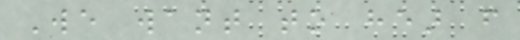We want to hear from
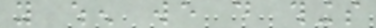you when we do things
